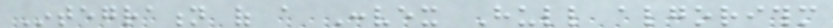Integration of a Convex Hull algorithm
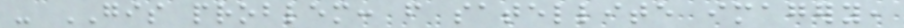- GIS problem: from satellite imagery,
